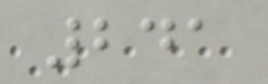241
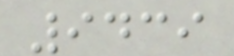9439
